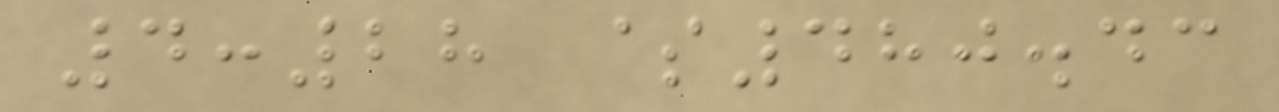4:28 $480.43
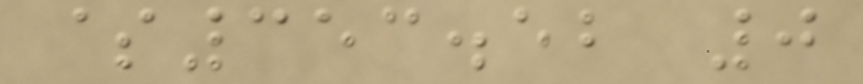$353.52 0
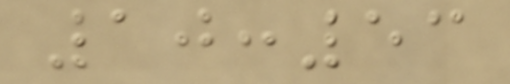10:53
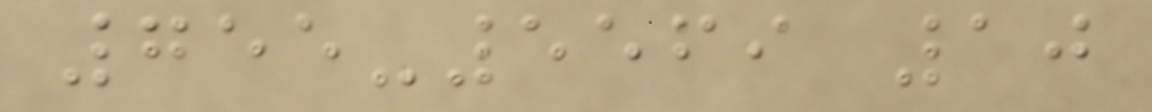755-5569 10
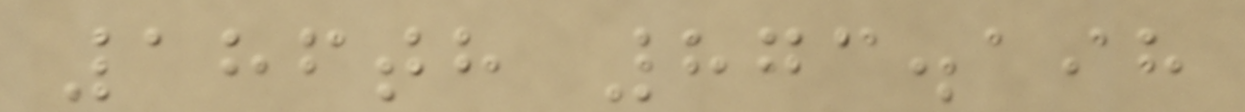186th 873.198
